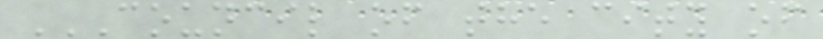COUNCIL OF THE CITY OF
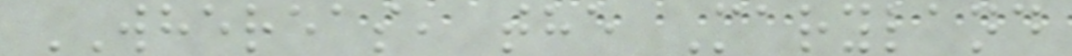WHEREAS, the Maryland
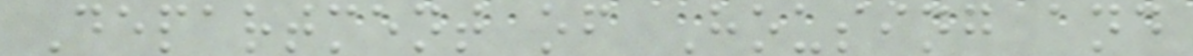Department of Housing and
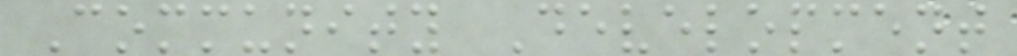Community Development
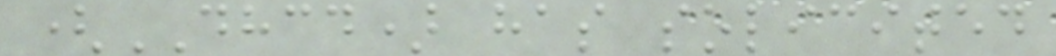(DHCD) has solicited
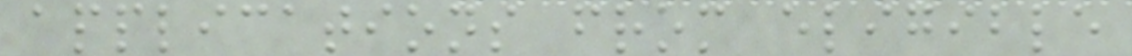applications from eligible
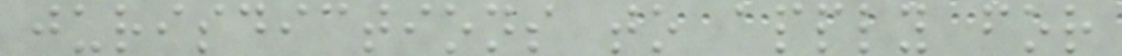jurisdictions to apply for
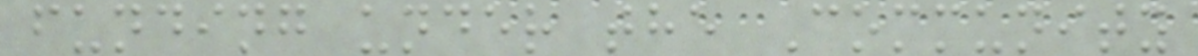funding under the Community
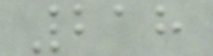218
